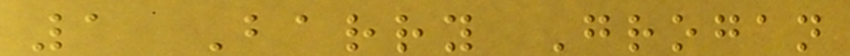1 Barry Grogan
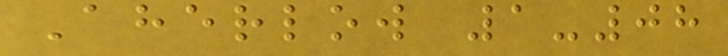Aherlow 1-08
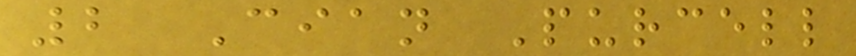2 Cian Purcell
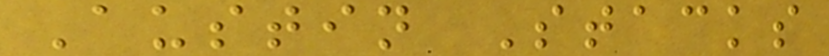Austin Stacks
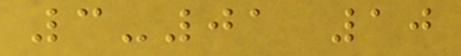3-01 10
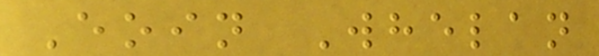Eoin Whelan
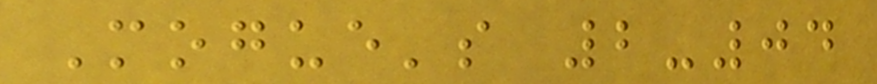Mogue's 2-04
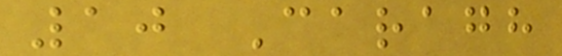10 Caragh
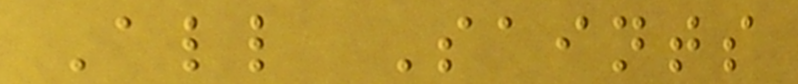All Saints
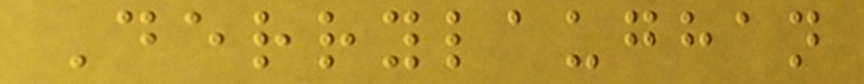Derrylaughan
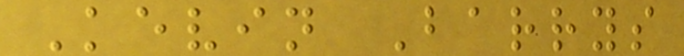Kevin Barrys
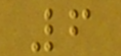6
